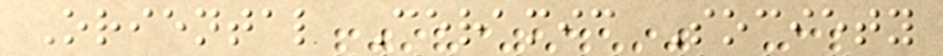Oriental Ceramic Society
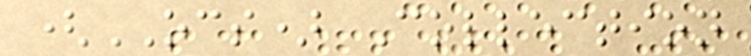(OCS) Collection
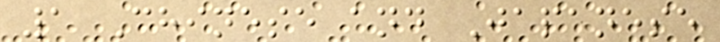1 Chinese and Japanese
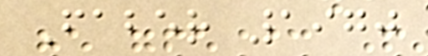Faber 1970
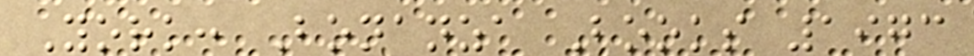York: Bonanza Books 1973
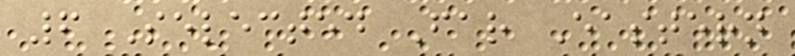6 Selected Far Eastern
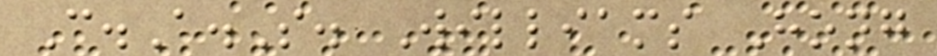C.A.S. Williams Hong
